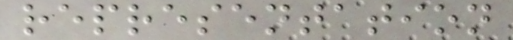representation
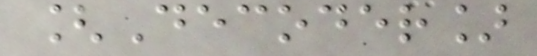[Decoder]
